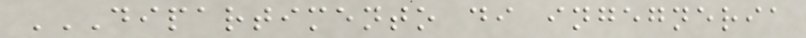DIPARTIMENTO DI INGEGNERIA
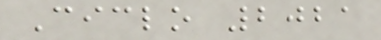Ciclo 2021
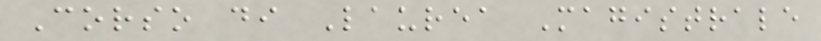Corso di Laurea Magistrale
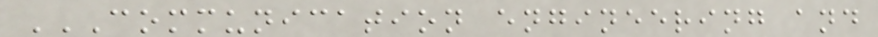COMMUNICATION ENGINEERING AND
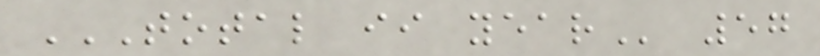TOTAL II YEAR 57
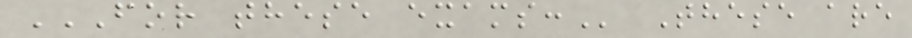FOR THESE EXAMS: These are
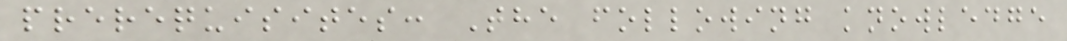prerequisites: The following knowledge
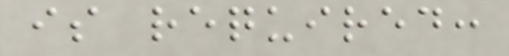is required:
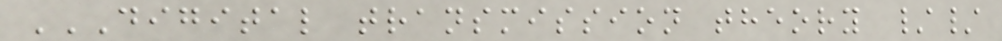DIGITAL TRANSMISSION THEORY //
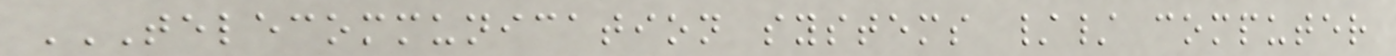TELECOMMUNICATION SYSTEMS // COMPUTER
